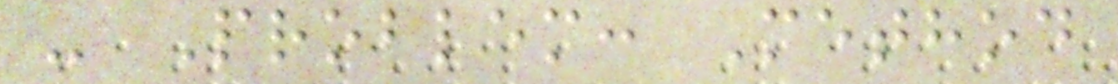- Problem: Method
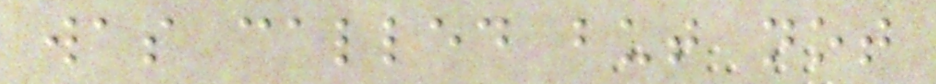was called but not
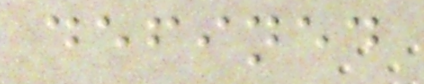defined
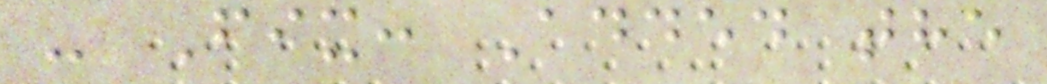- Fix: Added the
